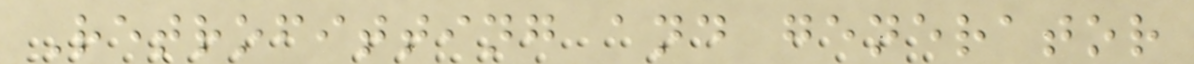Retrofitting and generator
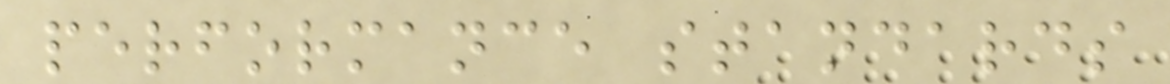performance standards
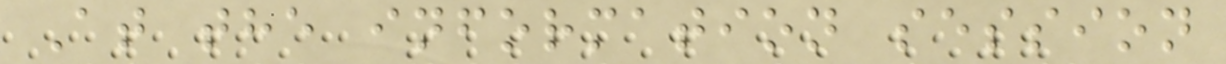At the information session
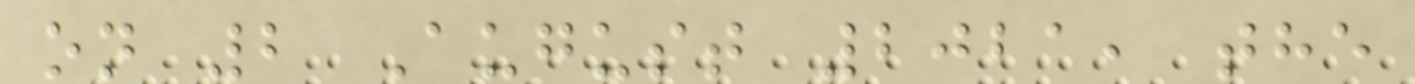on 2 August 2021, the
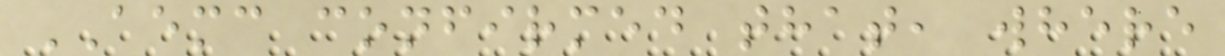AEMC confirmed that, where
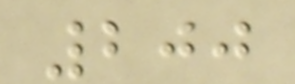200
